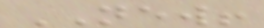NEW!
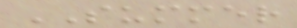SUMMER
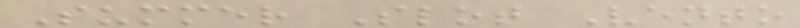Summer Slot Vento
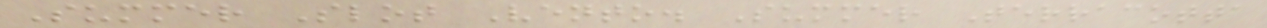Summer Slot Vento. Summer Terracotta
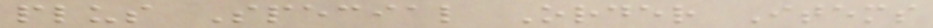plus Special Order Items
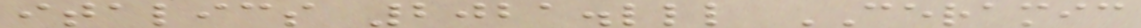italics 2021.lll CERAMIC
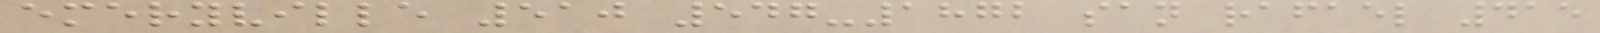emeryville 510 547-1872 san rafael 415
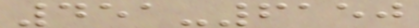451-6150
